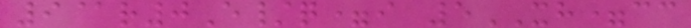9@r0E/q=i 5XH=cc
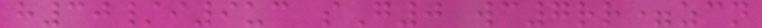h30/i9uc sG0 wc7rr=zcn
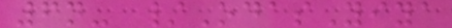6n- /OdasYiya
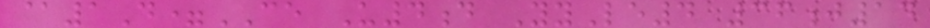@1D=CE U4d YyLe4 36j14
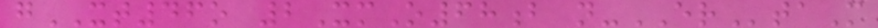gXT46o 2XmO68b n-ERtaM
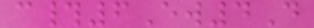c#6Ew4D
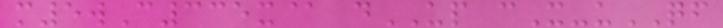m5wC335x@ dUP cX-uQF
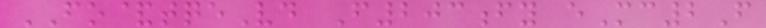FO&tqeVd F203fy eMc2F
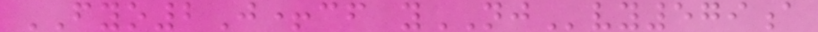FYO2J+cf yNJvy579a
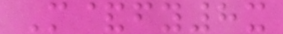M&fy8x
